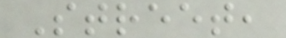Street,
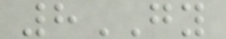8GY
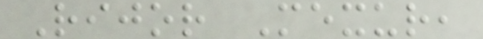Rijor Mexur,
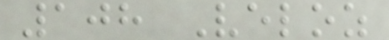108 Veloz
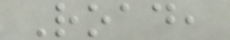Road,
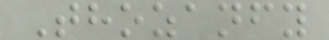Thozanfy
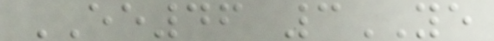EE46 3YE
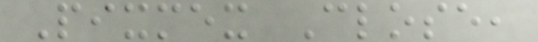Pixmex Close,
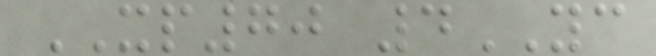XP70 4YC
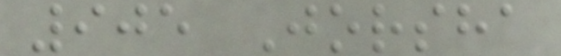905 Jorsha
